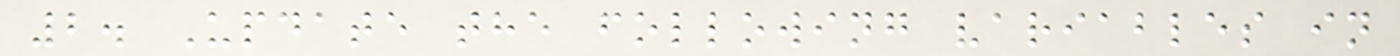2. Update the following variables in
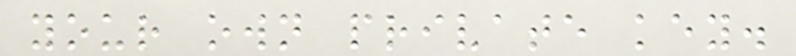your own private key.
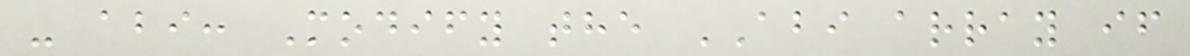- abi: Modify the ABI array if
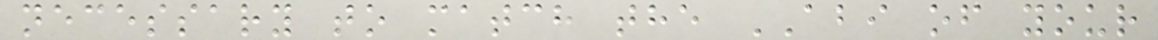necessary to match the ABI of your
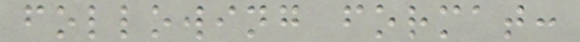following format:
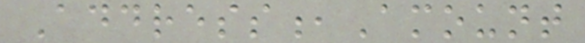Address,Amount
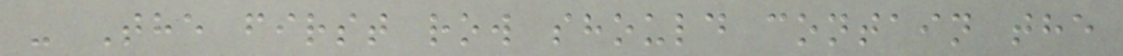- The first row should contain the
